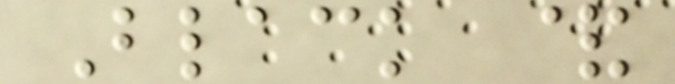Black &
